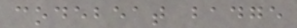codebeat badge
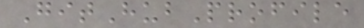GitHubProfile
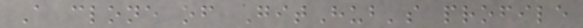A clone of GitHub's profile
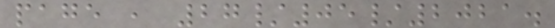page , 27/05/2021.
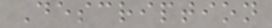Description
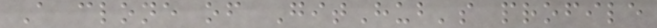A clone of GitHub's profile
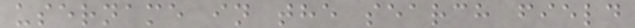username in the search field
